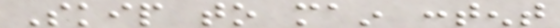Skip to main content
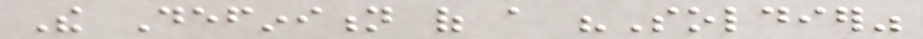The Definition of a "Soldier"
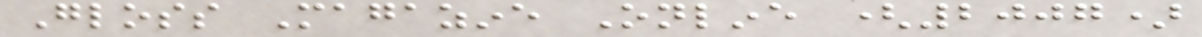Gloss Magazine Online (2007)
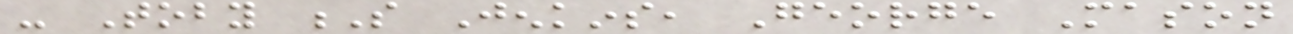- Toby S Jenkins, George Mason
